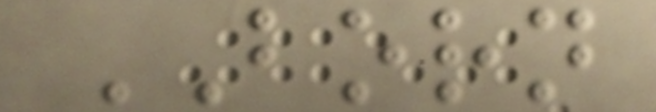BORN
